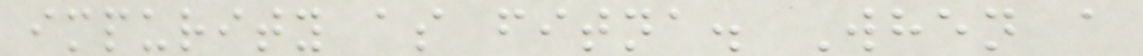impurity as fitna. When a
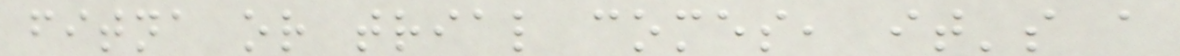fitna or trial comes, it's a
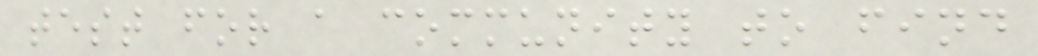test for a community to find
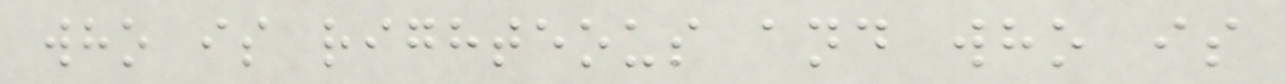who is righteous and who is
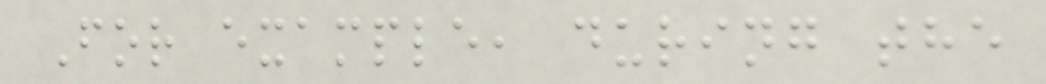For example, during the
